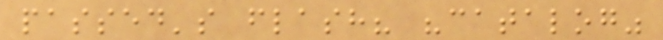passed's flash? "catalog"
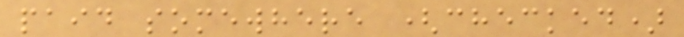paid somewhere (checked)
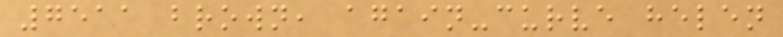7511 brown, again-curve helen
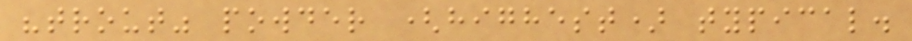"trout" powder (highest) typical.
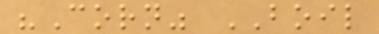"Corn" BOIL
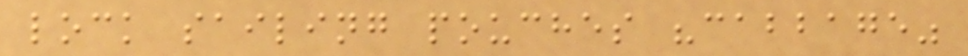lock sailing pouches "cabbage"
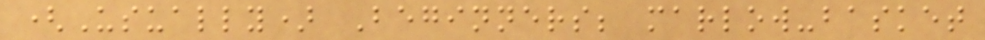(Usually) Beginners; marlow-basket
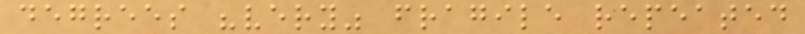degrees "very" fragile repeated
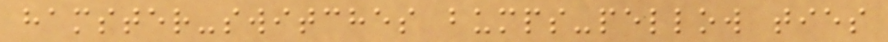hamster-switches bumps-pellow ties
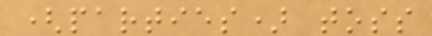(parties) toss
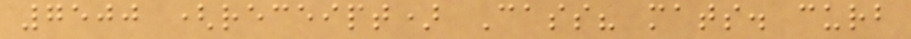7500 (receipt) Cass? mats. curb
